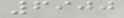6900
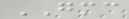GMC
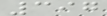397
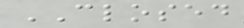CLOSED
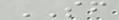SF
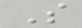S
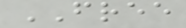FREE
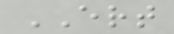ERT
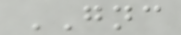GNC
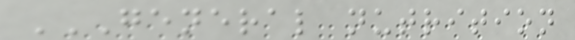GENERAL NUTRITION
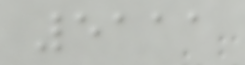5111
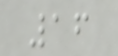16
